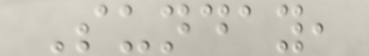Sunday,
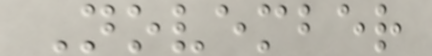November
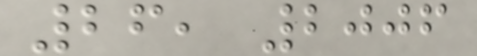26, 2006
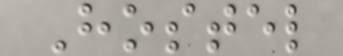Hostel
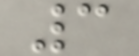3
